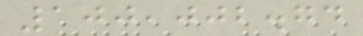100,002.74
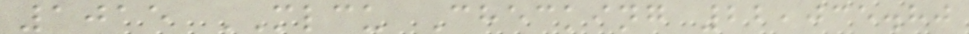1015 MLCU Checking 22,035.80
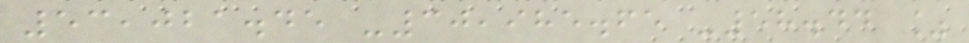53,021.45 -30,985.65 -58.44 %
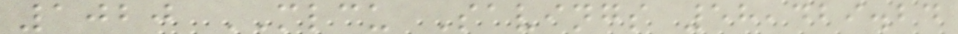1020 MLCU Savings 58,429.24
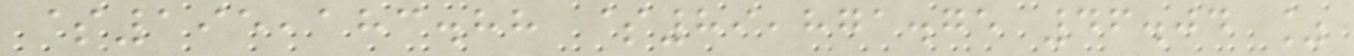$195,183.88 $89,871.75 46.04 %
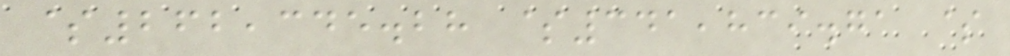$262,345.28 $341,839.71 $
